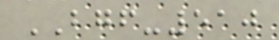BGF-510
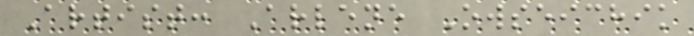Artist: Arlene Owseichik
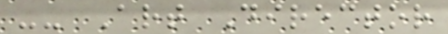-- Art Director
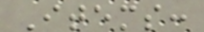Items:
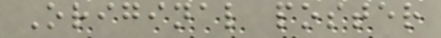Original poster
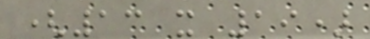(13 x 19)
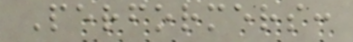Performers:
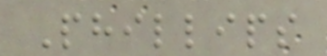Phillips
